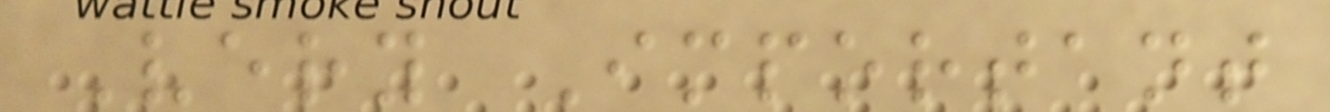Very Important
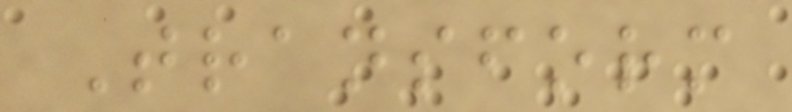Transform
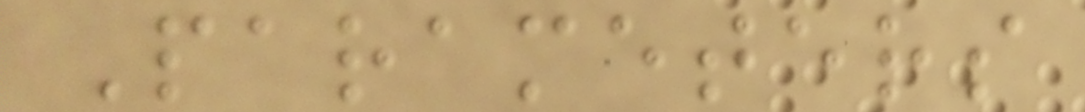Parameters
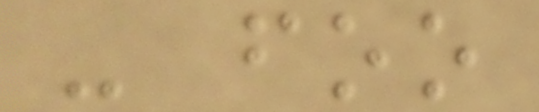- foo
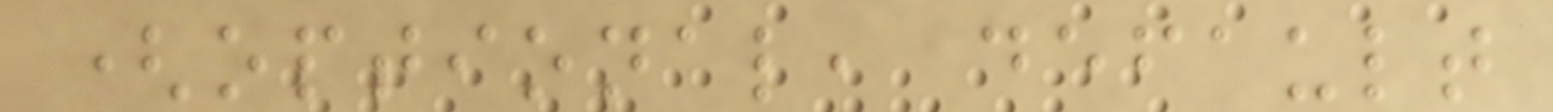(optional, default
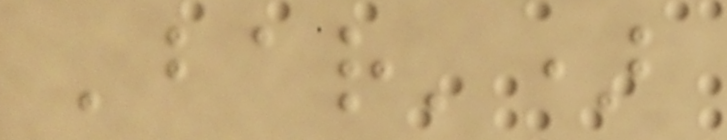'bar')
